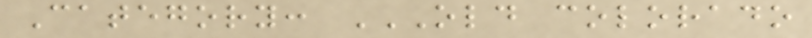Category: OLD COLORADO
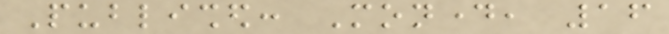Published: Monday, 16
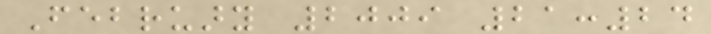February 2009 21:24
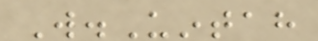W.Uintah
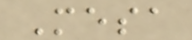Mesa
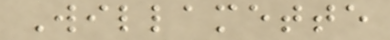Willamette
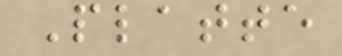Platte
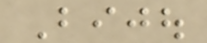Bijou
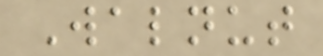Walnut
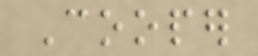Cooper
